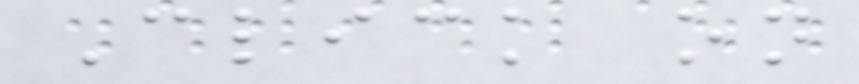Click on
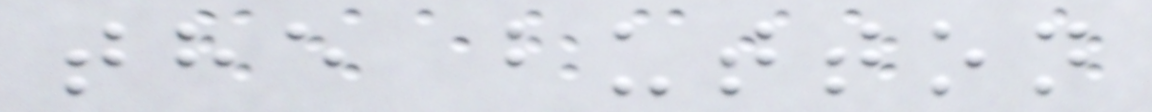the button
